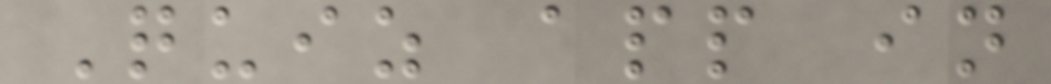Quiz app in
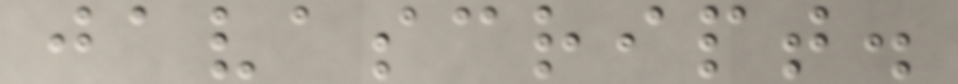javascript.
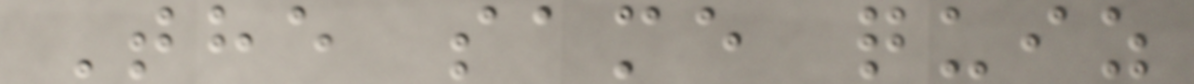The same quiz
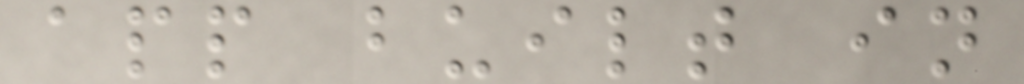app built in
